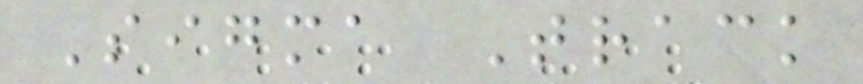Sigma Track
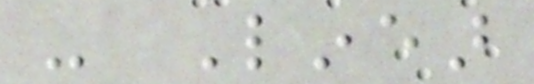- Linear
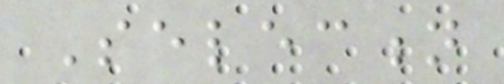Selection
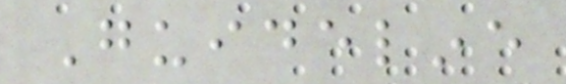Guideline
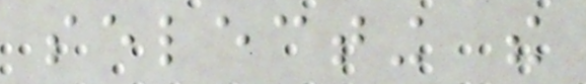selecting the
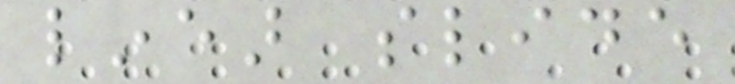linear slide
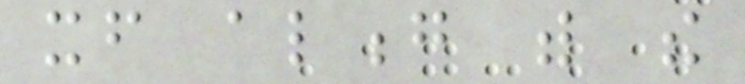itself along with the
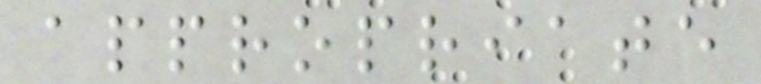appropriate
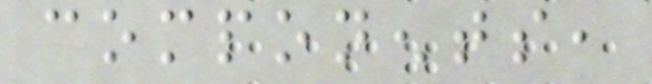components,
